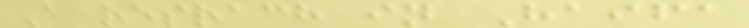A resrach in Haifa
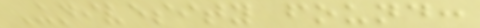Univesity found:
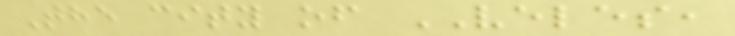The city of VELES,
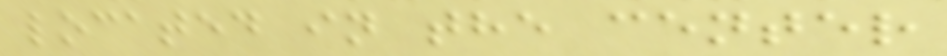located in the center
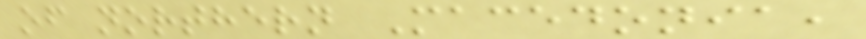of northern Macedonia,
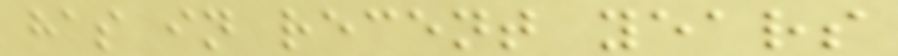has in recent years
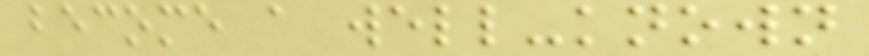become a well-known
